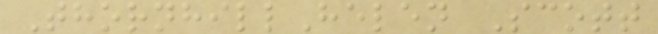ThornhillHelen Scott
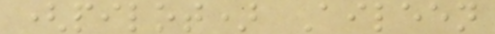(pilot) Aileen
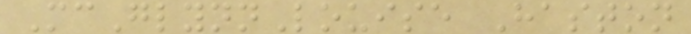McGlynnLouise Haston
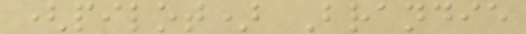(pilot) Brandie
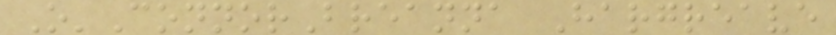O'ConnorBreanna Hargreave
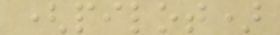(pilot)
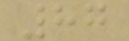87
